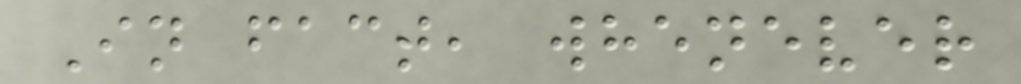In fact, whenever
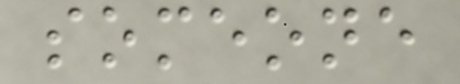someone
